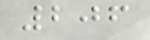206
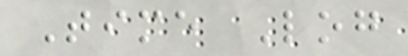Time Log
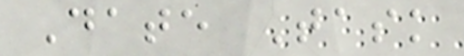Date Task
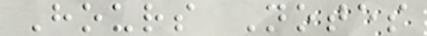Hours Notes
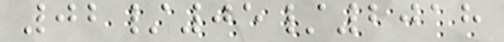02/05/2018
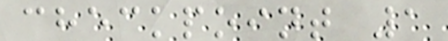checkpoint 1
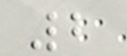2
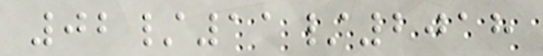02/11/2018
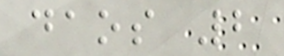daos 2
